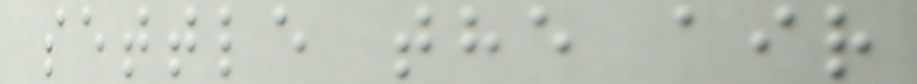settle the air
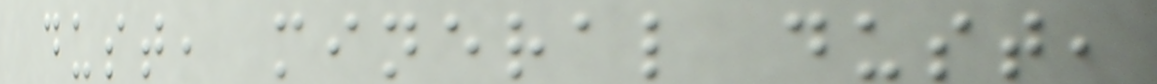dust, mineral dust,
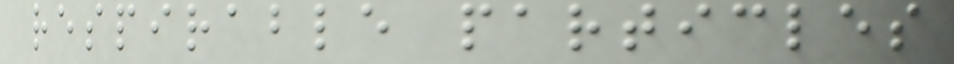respirable particles
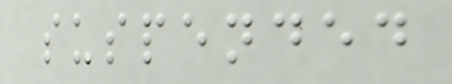suspended
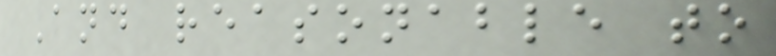And reasonable to
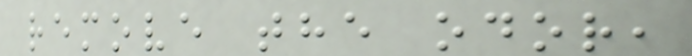remove the odor,
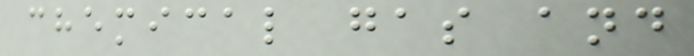chemical gas and
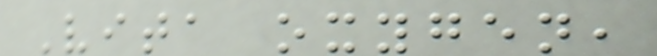Vita oxygen,
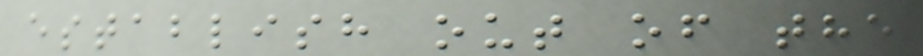establish out of the
